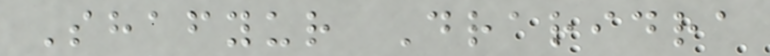Shafyur Draridra
